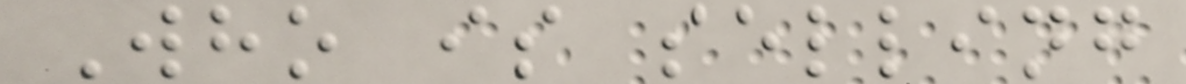Who is selling
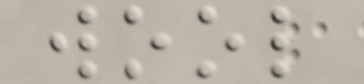wool
